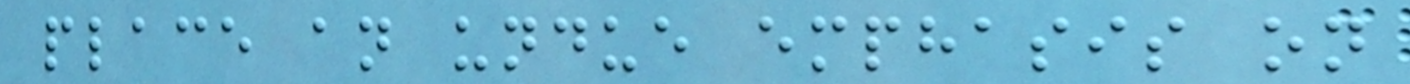place an undue emphasis on
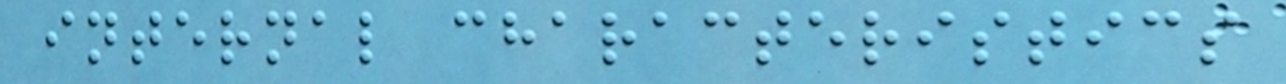internal characteristics
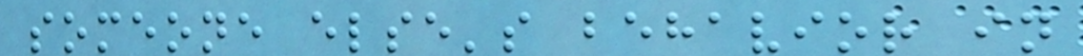someone else's behavior in
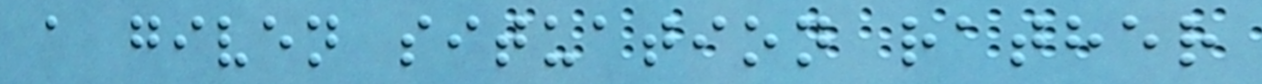a given situation rather
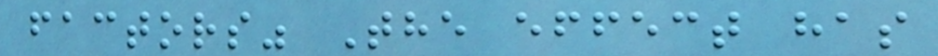factors" The effect has
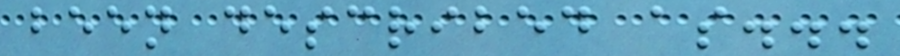been described as...
